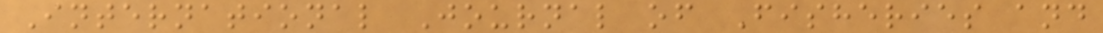International Journal of Fisheries and
